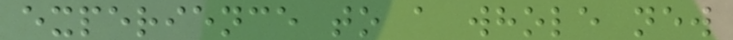experience to a whole new
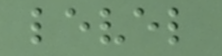level
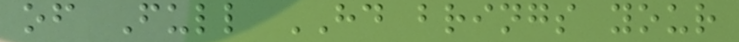of Full HD brings your
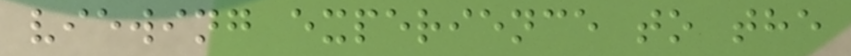viewing experience to the
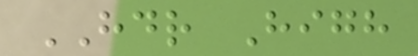HDR High
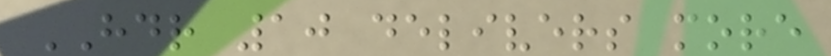HDR 10 delivers more
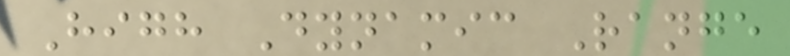High Dynamic Range
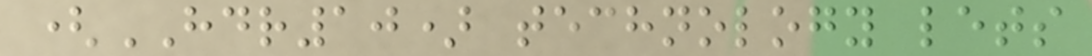(HDR10) technology lets
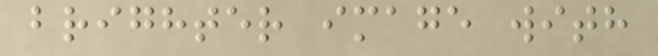brighter image with
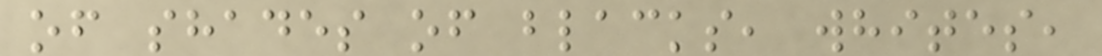of shades of blacks, whites,
